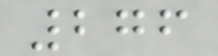276
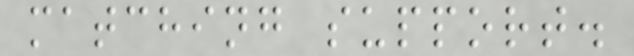matching support.
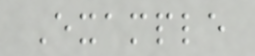Example
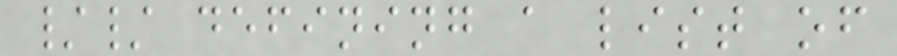// defining a list of
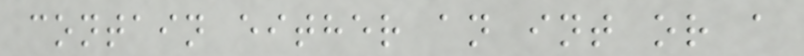contain either an int or a
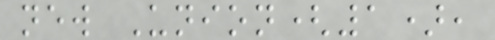new Union(1),
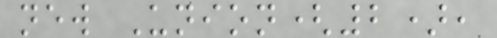new Union(2),
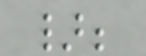};
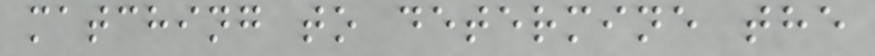matching to determine the
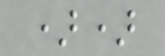))
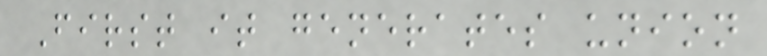First it generates union
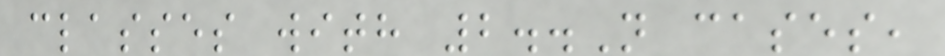classes with 2..N cases,
